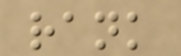rank
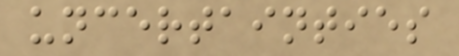uncertainties
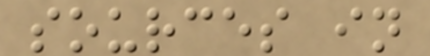sources in
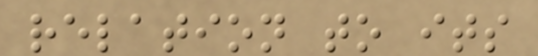relation to its
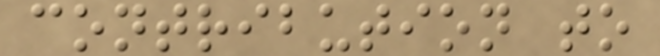contribution to
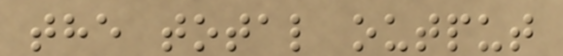the total output
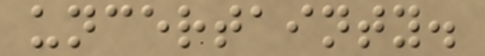uncertainty.
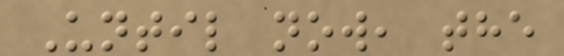Until now, the
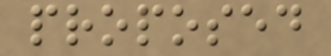proposed
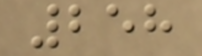258
